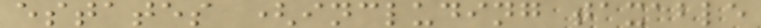estates (including taxable
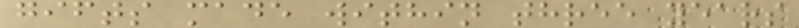gifts made within three years
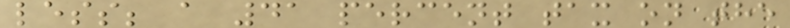less; a 41 percent tax on the
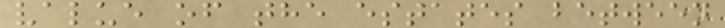value of the estates between
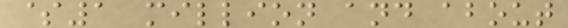$1 million and about
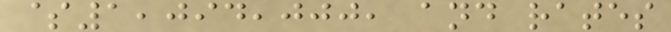$1,094,000, and rates
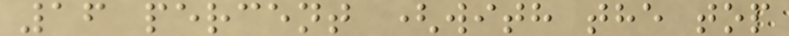16 percent (with the top
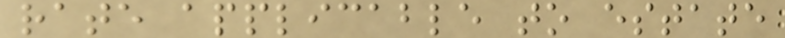rate applicable to estate
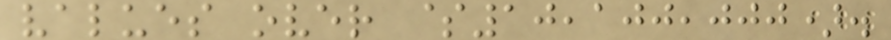values over $10,100,000).
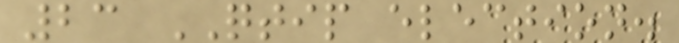23 QTIP election.
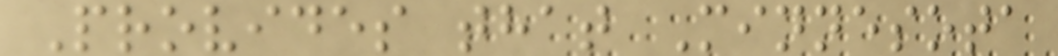Provides that Minnesota
